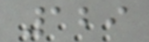129
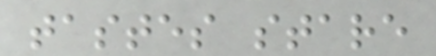tastes stare
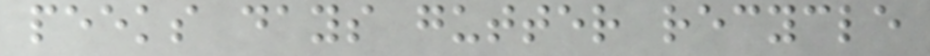peeks days gutter recycle
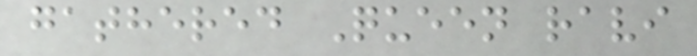gathered Queen ravi
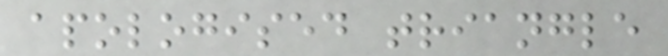apologised triangle
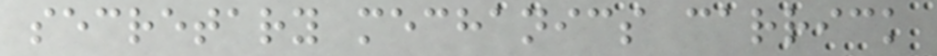secretary mechanics carrick
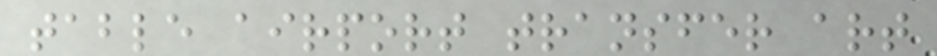table airport transfer art
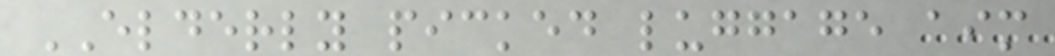ELDERLY picked luggage aim
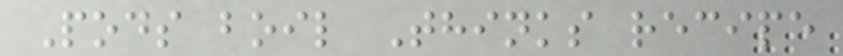Pods boil Thinks recipe
